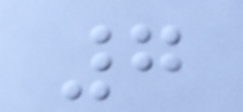7
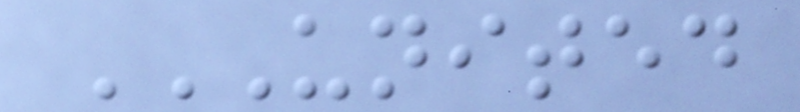UNITED
